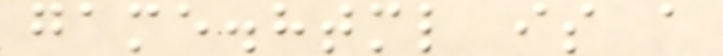game.html is a
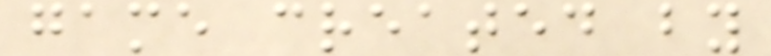game created by
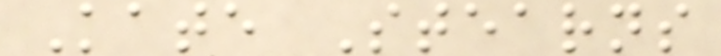Kate Stearns
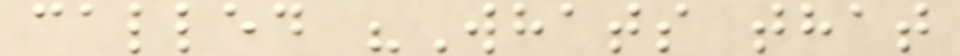called "Whats that
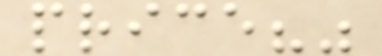price?"
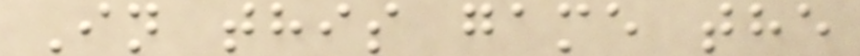In this game the
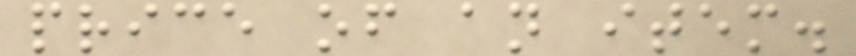price of an item.
